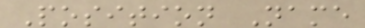Position Name
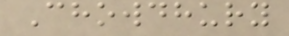Chowdhury
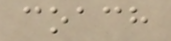coach
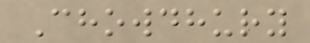Chowdhury
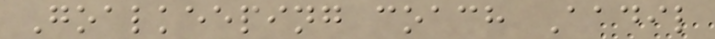Goalkeeping coach Aadil
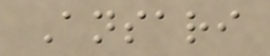Ansari
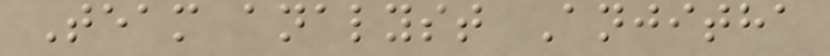Team analyst Anjitha
